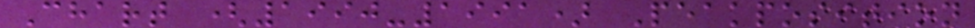Chart (1990-1991) Peakposition
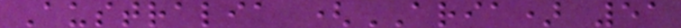Australia (ARIA) 51
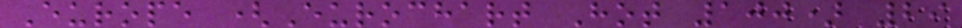Europe (Eurochart Hot 100) 29
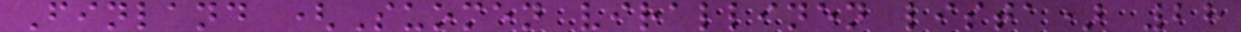Finland (Suomen virallinen lista) 28
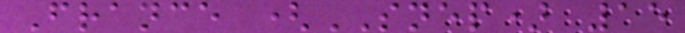France (SNEP) 15
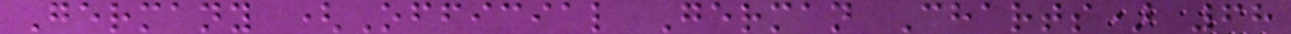Germany (Official German Charts) 68
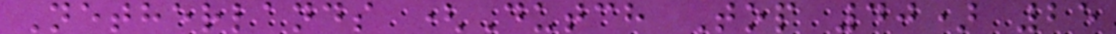Netherlands (Dutch Top 40) 25
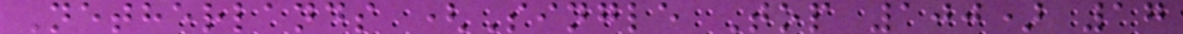Netherlands (Single Top 100) 17
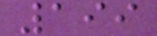199
